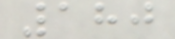180
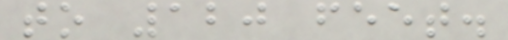to 120 feet.
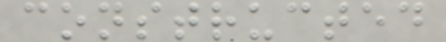constructed
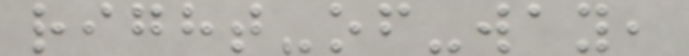right-of-way,
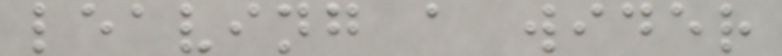leaving a wider
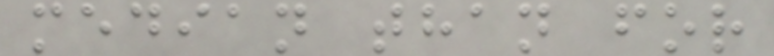median than for
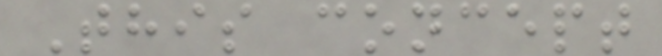This concept
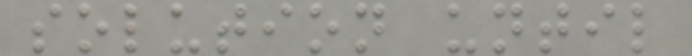solution until
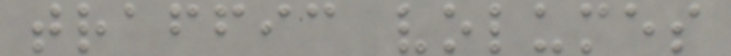traffic volumes
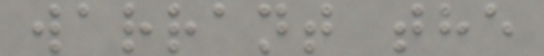warrant the
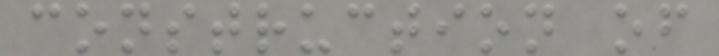construction of
